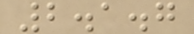2.1.7
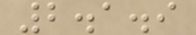2.1.9
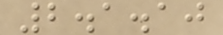2.1.10
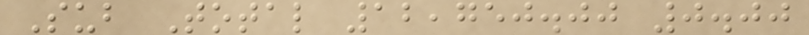Sub Total 12,750.00 0.00
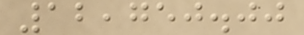12,750.00
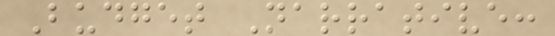Budget Narrative:
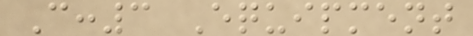C:3 Equipment
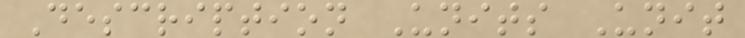Description Units Unit
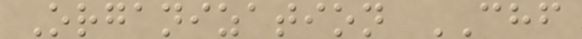Organization CHF
